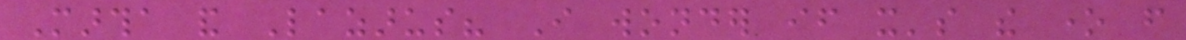Martha and Lazarus? I wonder if it's the one from
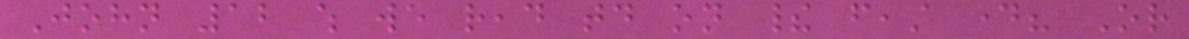John 12 which we read today on their feast day? Or
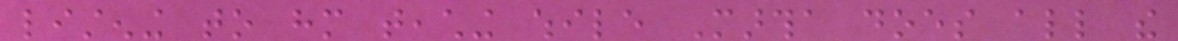listening to him teaching while Martha does all the
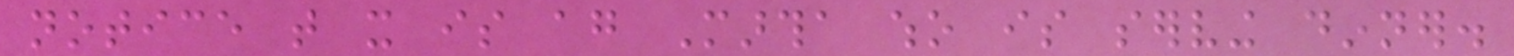notice that it is again Martha who is serving dinner.
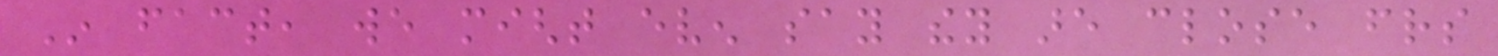In fact, we might even say they are close friends
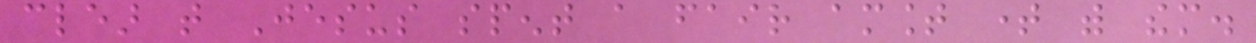clear that Jesus spent a fair amount time with them.
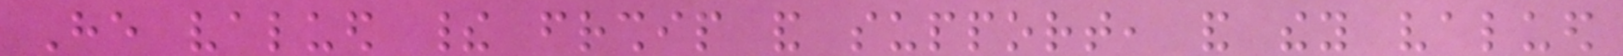He valued their friendship and support, and they valued
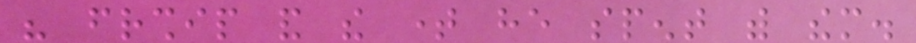his friendship and the time he spent with them.
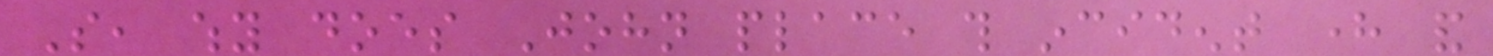So, why does John place this incident here and
